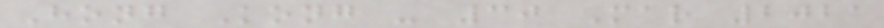Hong Kong - 30 Mar 2021
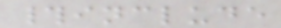#include
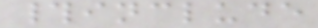#include
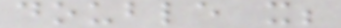double x;
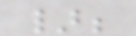};
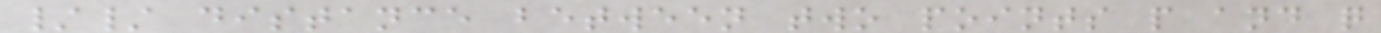// distance between two points p and q
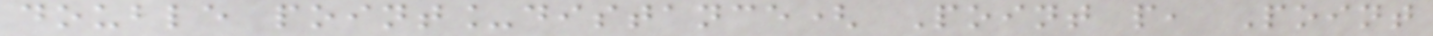double point_distance( Point p, Point
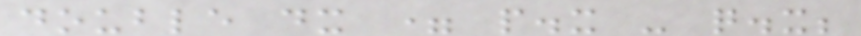double dx = p.x - q.x;
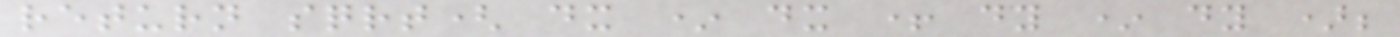return sqrt( dx * dx + dy * dy );
